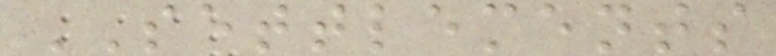SETTLEMENTS
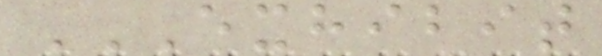EXHIBIT
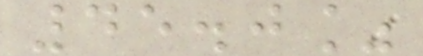45.0%
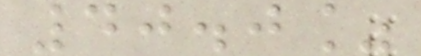40.0%
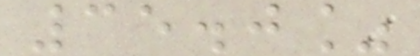35.0%
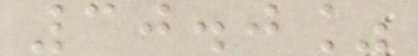30.0%
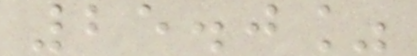25.0%
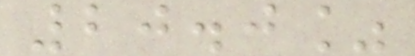20.0%
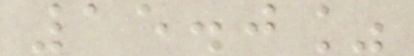15.0%
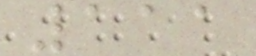111
